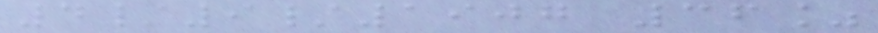4/9/1907 36%
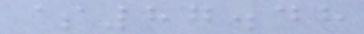$87.48
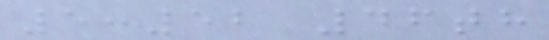5:52 46th
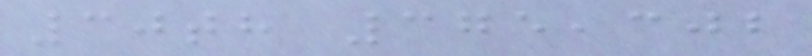30th 375,302
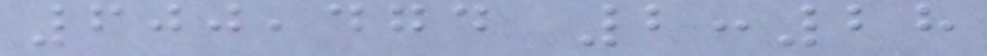600,474 2:28
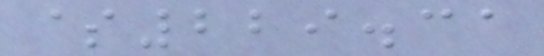$229.31
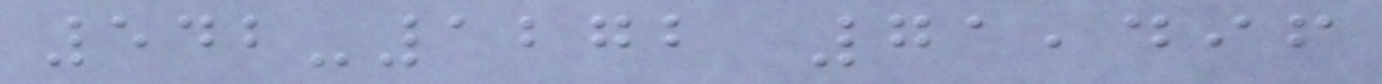542-1272 71,496
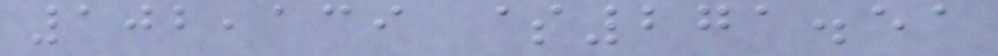102,139 $271.51
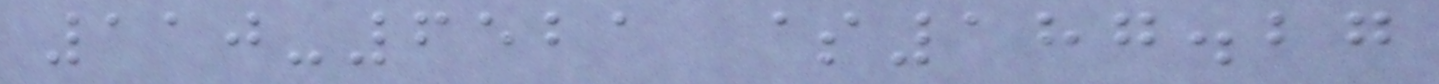110-6521 $187.27
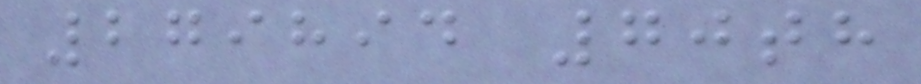279894 70th
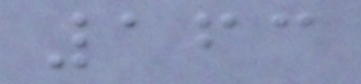163
